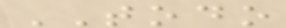TODO
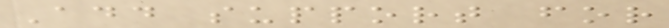Add support for
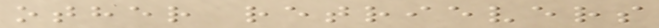other retrievers
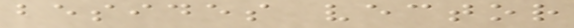besides vector
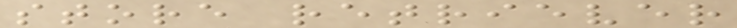store retriever
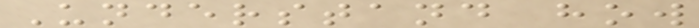Understand how
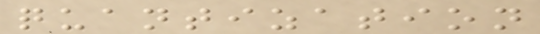quantization
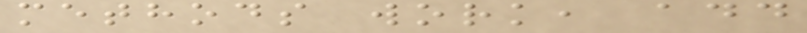methods work, add
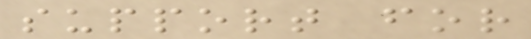support for
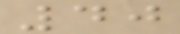40
